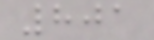801
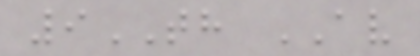9TH AV
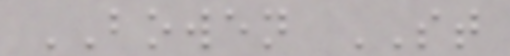BOWEN ST
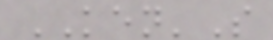KEN'S
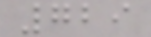729
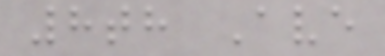8th Ave
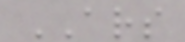ARS
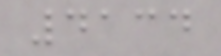4134
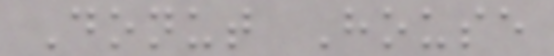Donut House
